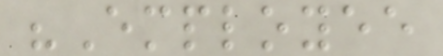"Employee
